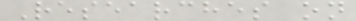Researches on
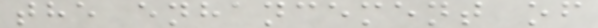the enhancement of
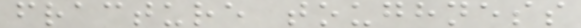fracture toughness
